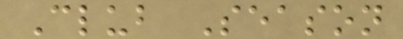Club Season
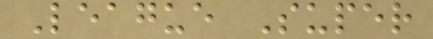League Super
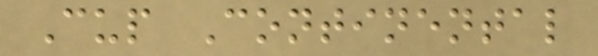Cup Continental
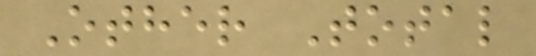Other Total
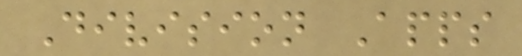Division Apps
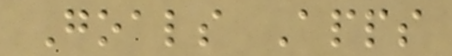Goals Apps
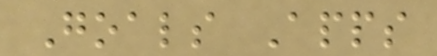Goals Apps
